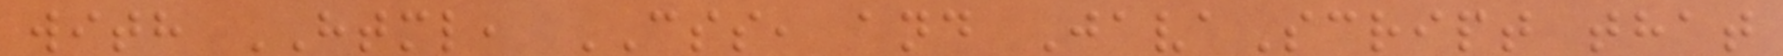with HTML, CSS, and JavaScript that
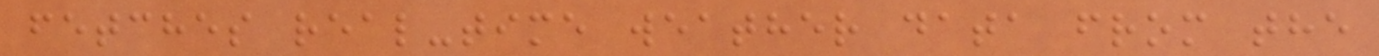fetches real-time weather data from the
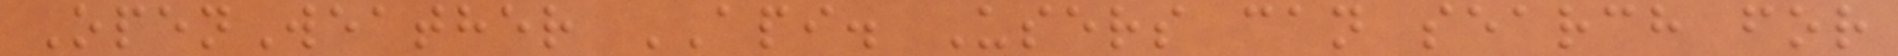OpenWeather API. Users can search for
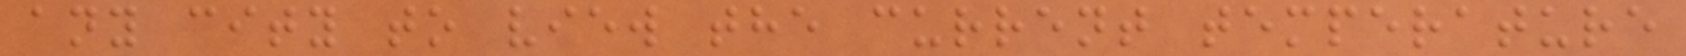any city to view the current temperature
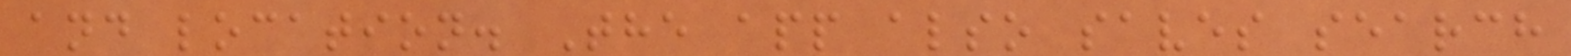and location. The app also saves search
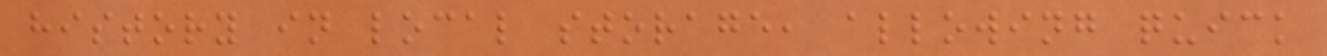history in local storage, allowing quick
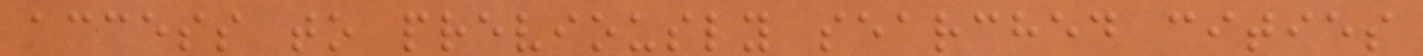access to previously searched cities
